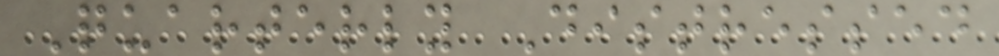Quarterly Distressed
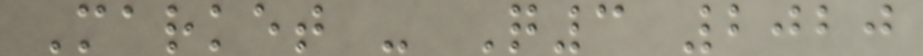Market - Q3 2020
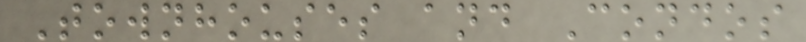Townhouses and Condos
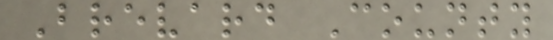Brevard County
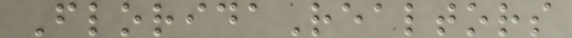FloridaRealtors
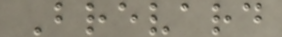Brevard
